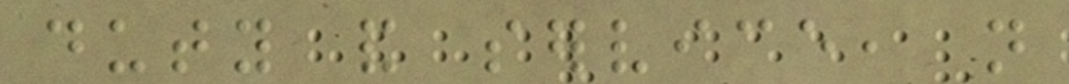duty and service, not
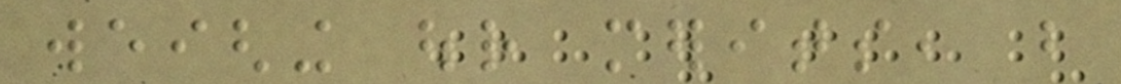weighing our merits, but
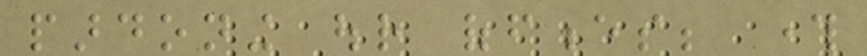pardoning our offences; through
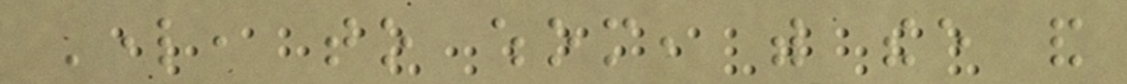Lord, to whom, with thee and
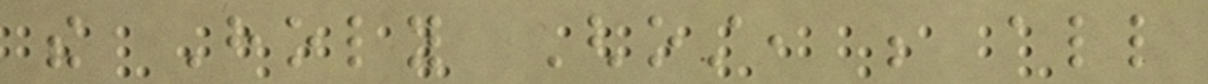the Holy Ghost, be all
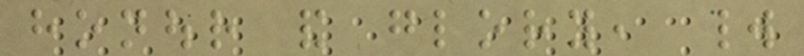honour and glory, world
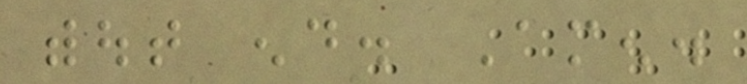without end. Amen.
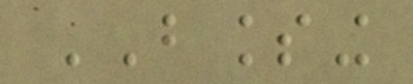BLESSING
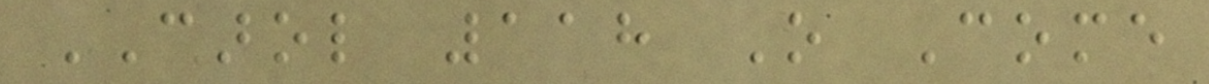CAROL 118 O Come
